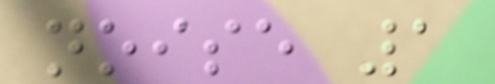noise 1
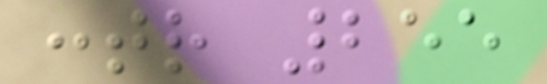contr 255
